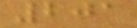201
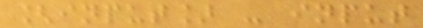[input] - input
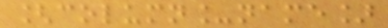[column_name]
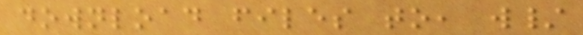download files to, w/
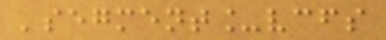'segment_vcfs
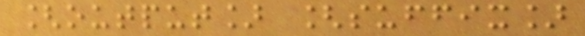[output] [suffix]
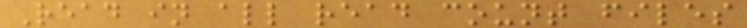Read in all read count files
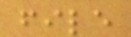file
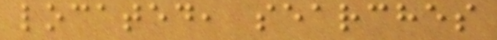located, searches
